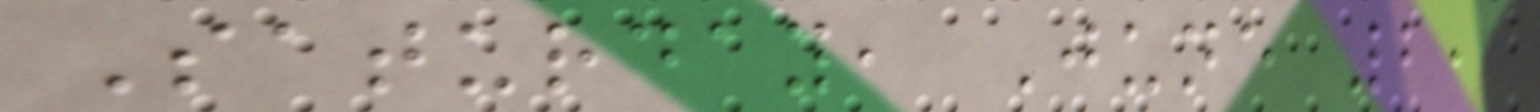Saturday, June 2,
